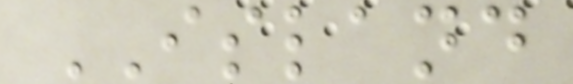ISLAND
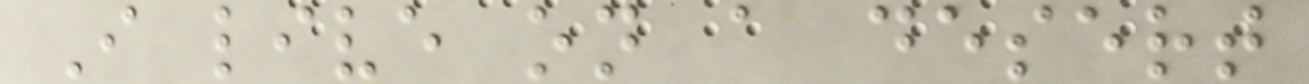I live on a desert
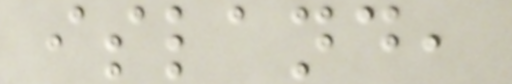island,
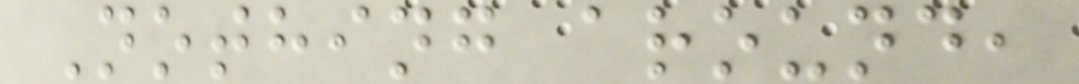Nothing around,
